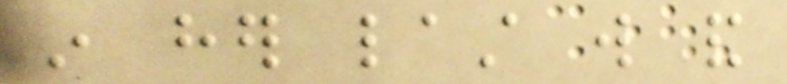in her last will and
